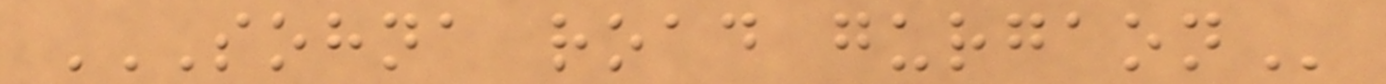SOHNA ROAD GURGAON
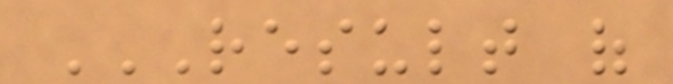RESULT OF
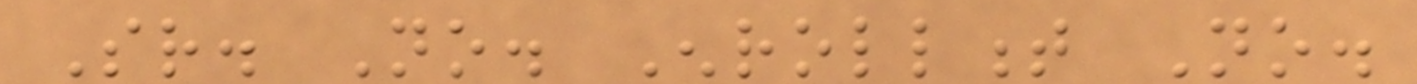Sr. No. Enrollment No.
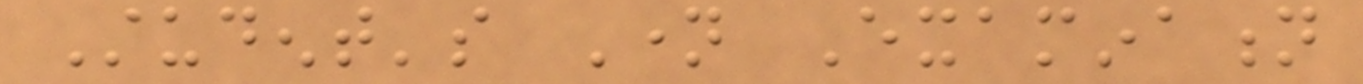Student's Name Examination
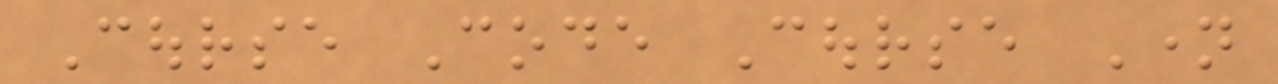Course Code Course Name
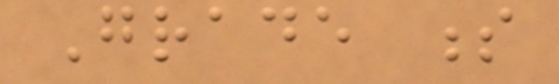Grade s
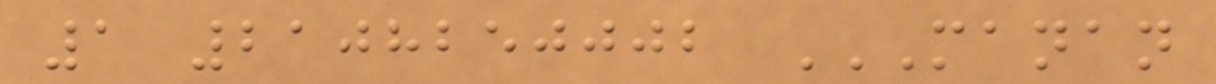1 2108250002 MANAN
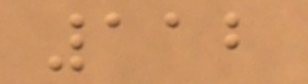112
